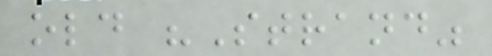old "Strand"
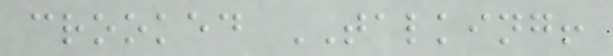crooked TALKING!
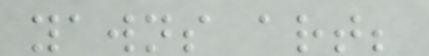yawns art;
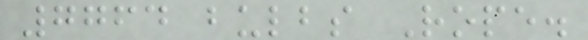7764 bulbs Rope.
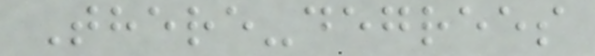There-degrees
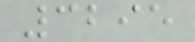3295
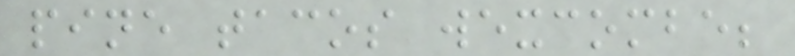pine tacos wexcombe;
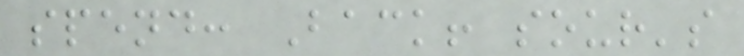spend: Back! sour's
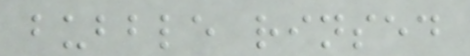bubble rinsed
